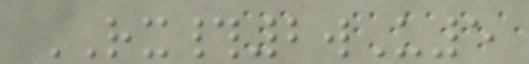RX#2wU5
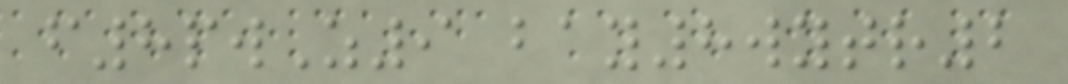f8pwZ9 bay8wytr2
